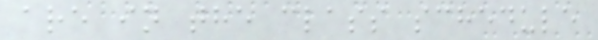are in the class schedule
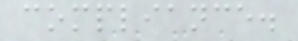compliance.
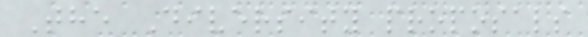The Diversity proposals
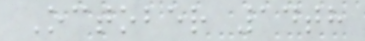October 14th
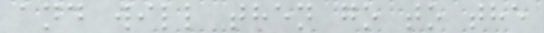and will then go to the
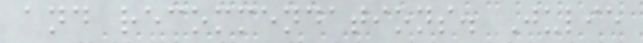and recommendations. Julie
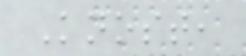Knost,
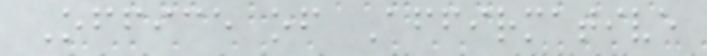Office of Affirmative
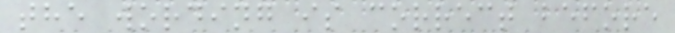the wording is correct before
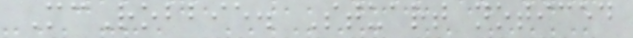McRobbie. Stuart noticed
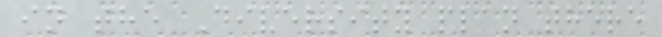in the Diversity plan there
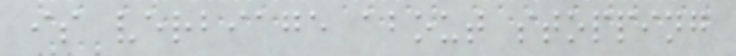is verbiage about stopping
